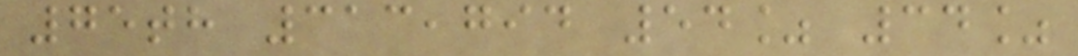75th 313,794 54% 34%
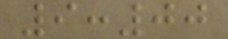9:00
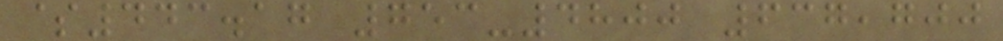$443.17 753-4800 637,700
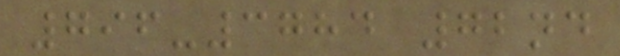796-3784 72nd
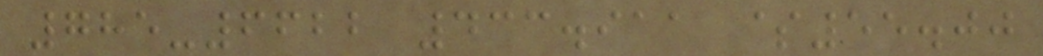785-6622 433.911 $55.00
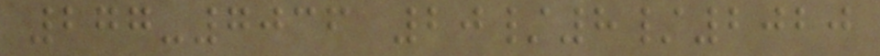277-7036 20/8/2020
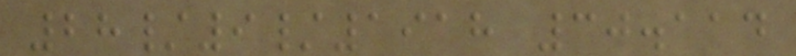28/9/1918 30.114
